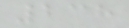238
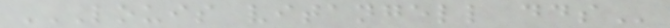LOUIS VITANGELL DDS
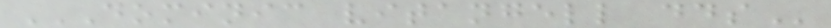DOMINIC VITANGELL DDS
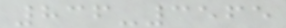836-3565
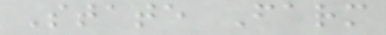State Farm
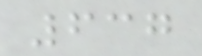637
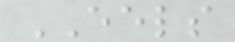EELS
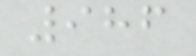986
